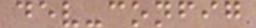dev-config
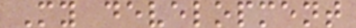My development
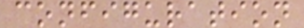configuration
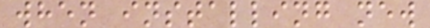when installing new
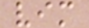vim
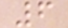6
